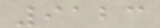9123
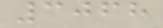3068
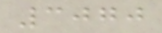3070
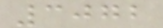3072
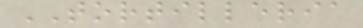TORTILLERIA
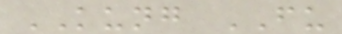KUNG FU
